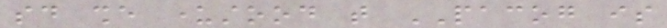said she understood that PACOG is
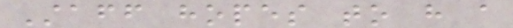Staff hopes to have a
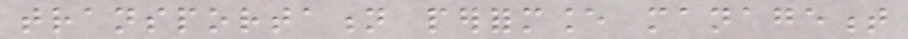transportation performance management
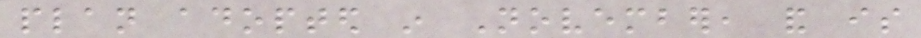plan adopted in November, and is
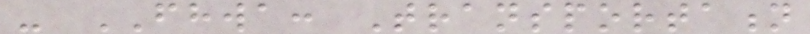- FHWA: Transportation
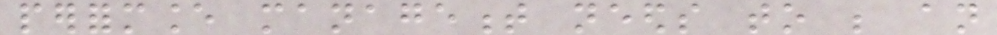performance management needs to be an
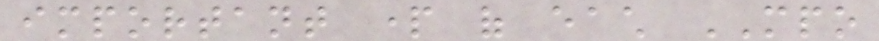important part of each MPO
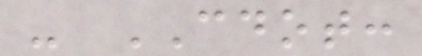- CDOT:
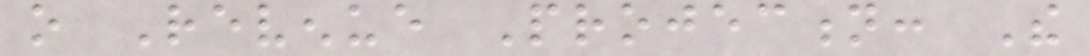o Revenue Projection: The
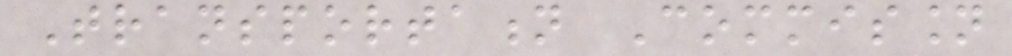Transportation Commission
